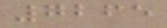7265
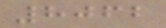8062
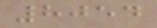8054
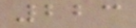223
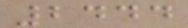2444
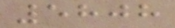5808
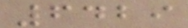6429
